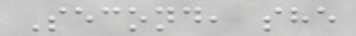Second, she
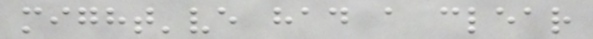might've had a clear
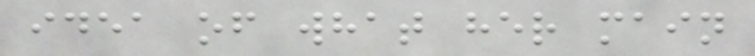idea of what her main
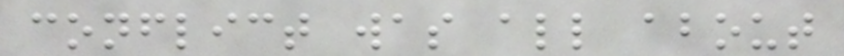conflict was all about
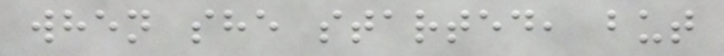when she started, but
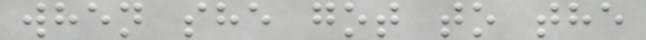when she got to the
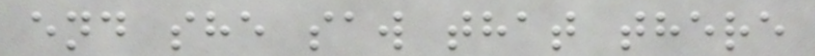end she saw that there
